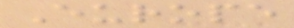Europe
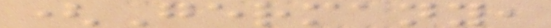(Germany,
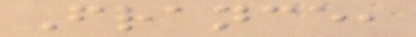France,
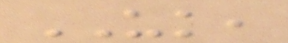UK,
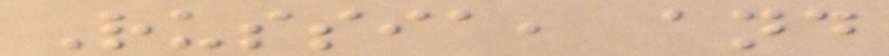Russia, and
